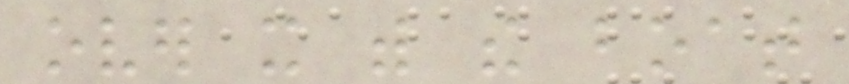over it with the boat
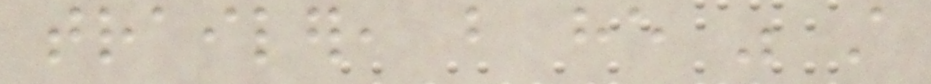trailer, but he was still
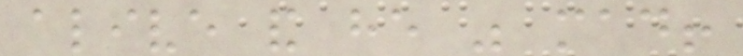alive and he was mad!
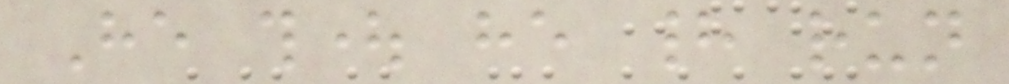He thought he had run
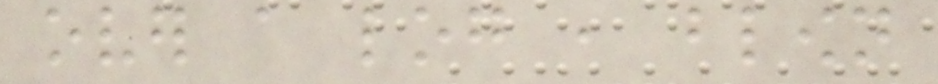over a log , blown
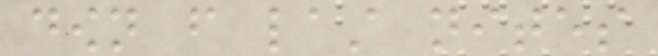down from last nites
